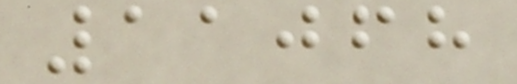11068
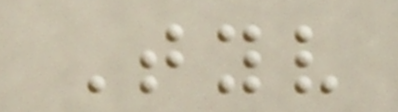Tyv
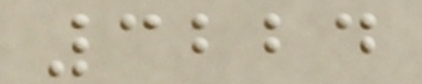3224
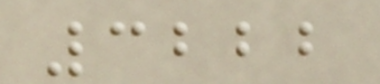3222
